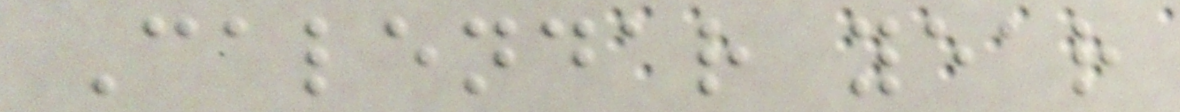Calendar year
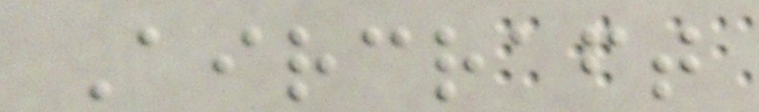Aircraft
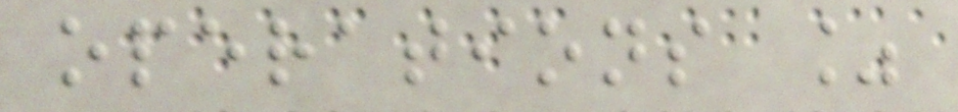operations %
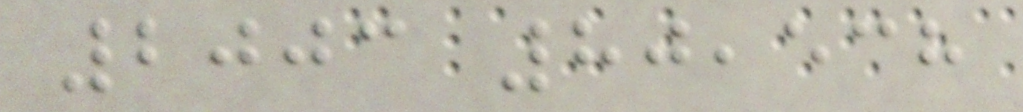2003 80,538
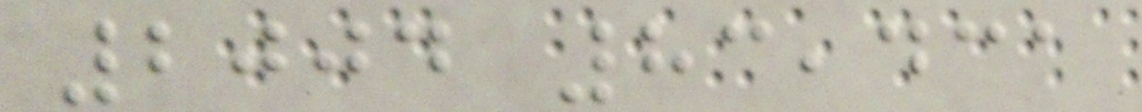2004 83,431
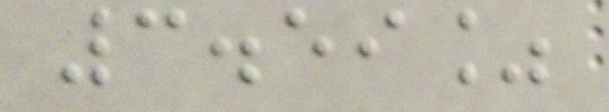3.59%
